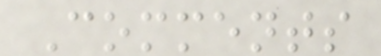Comments
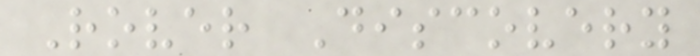Rover Discovery
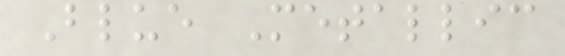Blue Metallic
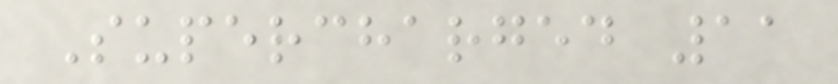Supercharged 11
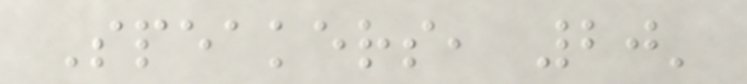Speakers, 20'
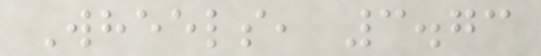Wheels, 3.73
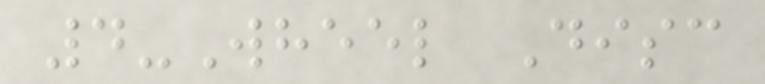4-Wheel Disc
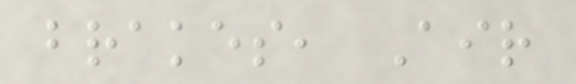brakes, Air
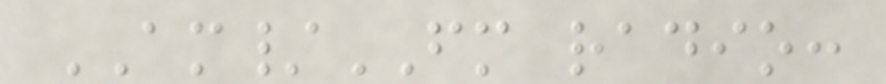AM/FM radio:
